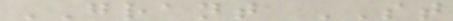GRANT ST
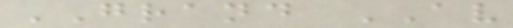GRAND AV
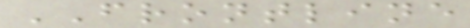FRONTLINE
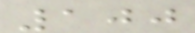100
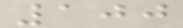100
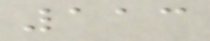113
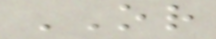OR
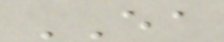EA
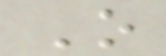O
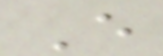E
